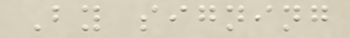By signing
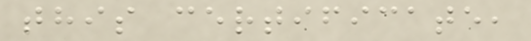this certificate,
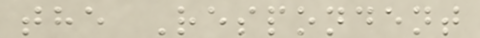the Respondent
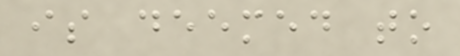is deemed to
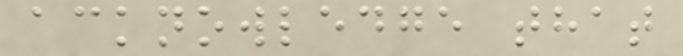acknowledge that
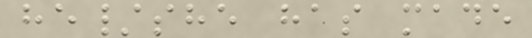he/she has made
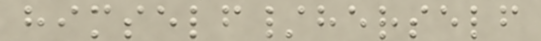himself/herself
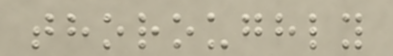thoroughly
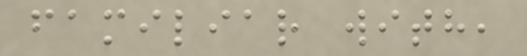familiar with,
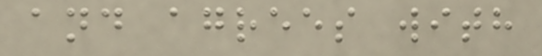and agrees with
